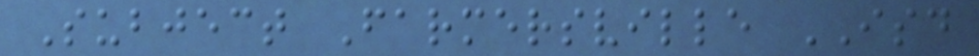Subject Farmersville ISD
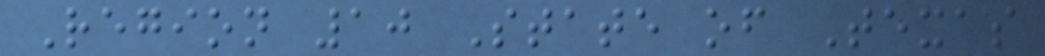Region 10 State of Texas
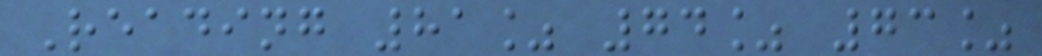Reading 81% 74% 73%
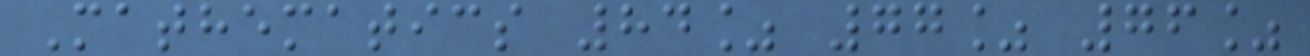Mathematics 84% 77% 76%
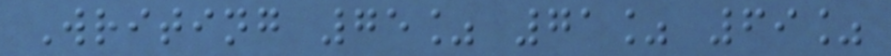Writing 75% 71% 69%
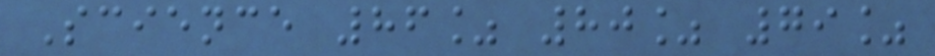Science 86% 80% 79%
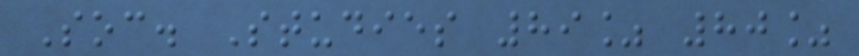Soc. Studies 89% 80%
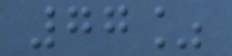77%
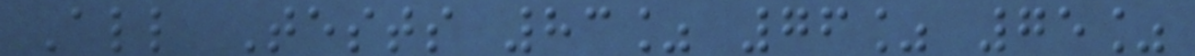All Tests 83% 76% 75%
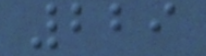229
